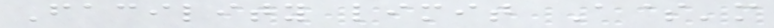Facility limit A$'m
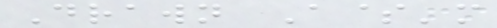Drawn A$'m
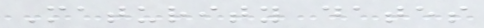Maturity dates
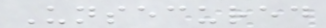Unsecured
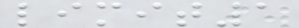limit1
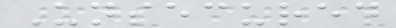Unsecured
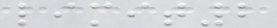limit2
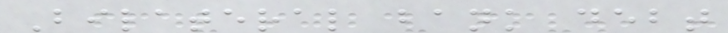Bilateral bank debt
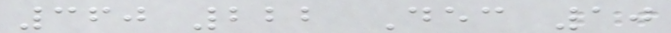360 222 Dec 10
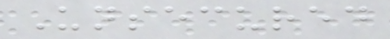Unsecured
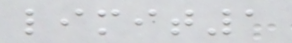limit1
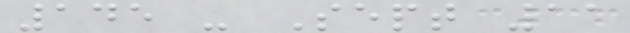145 - Sept 11
